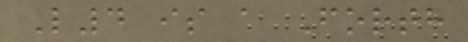L4 is a Forth
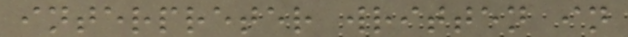interpreter written in
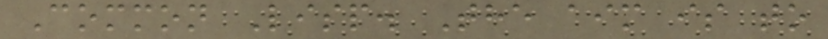Common Lisp. The aim is to
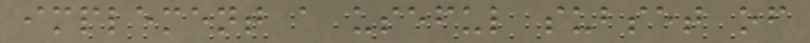implement a useful subset of
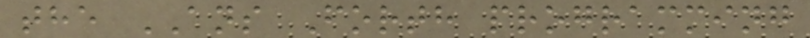the ANS Forth programming
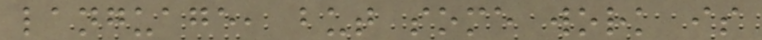language, but some work is
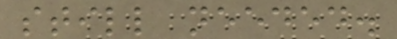still needed.
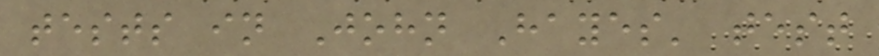tests in John Hayes' test
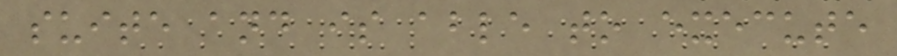suite and is able to execute
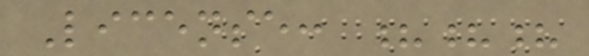License: ???
